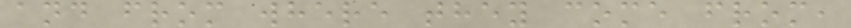and from where they come from,
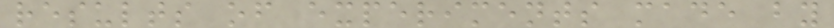results of experiments made by
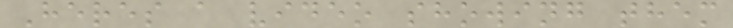Heres a video showing them
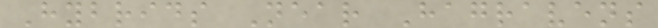Hybrids Near Hagravens
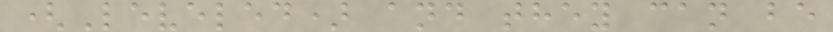(Leveled) and they can be
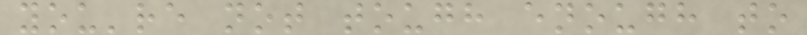you're not tough enough to
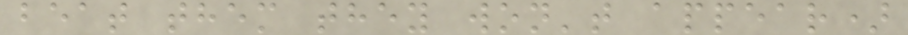beat them they won't appear)
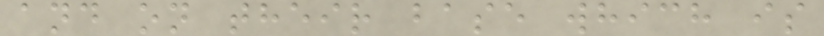and on their base which is
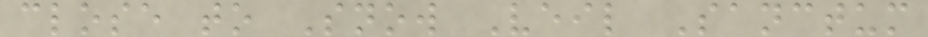close to Snow Veil Sanctum
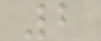2
